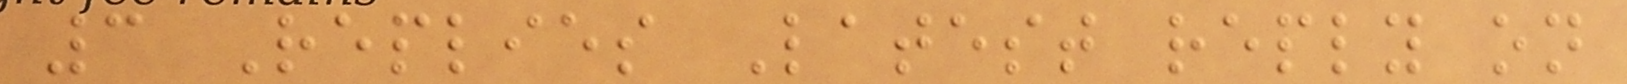3 Replies Latest reply on
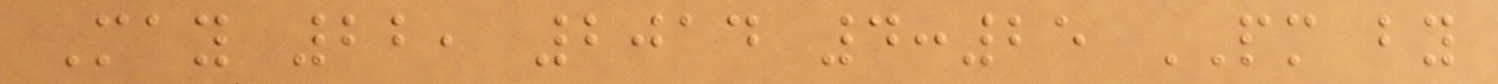May 22, 2014 4:25 PM by
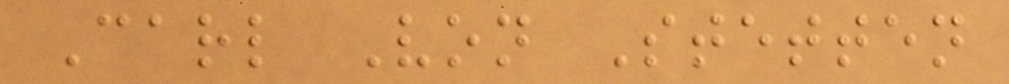Carl Von Stetten
